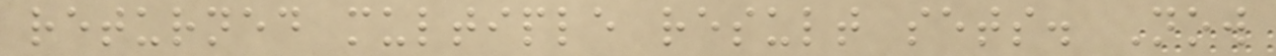returned multiple result sets. Now
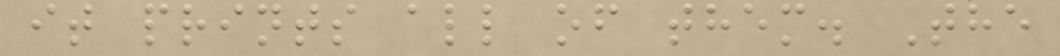it prints all of them. The
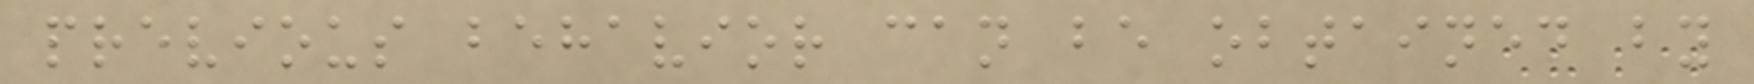previous behavior can be obtained by
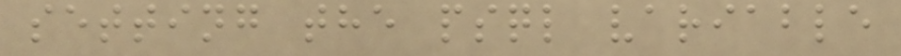setting the psql variable
